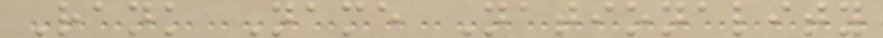Rank Name Nationality
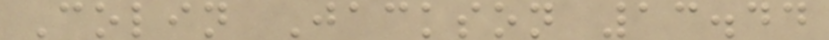Colin Jackson 13.44
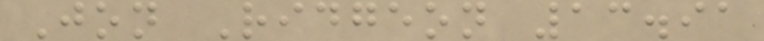Jon Ridgeon 13.91
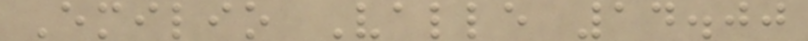Emilio Valle 14.00
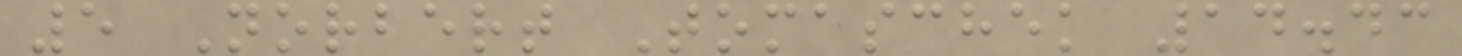5 Norbert Tomaschek 14.43
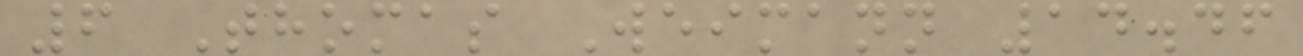6 Thomas Weimann 14.46
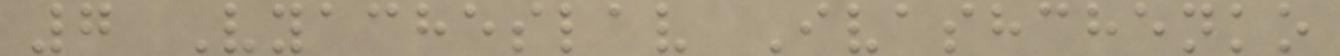7 Vyacheslav Ivashchenko
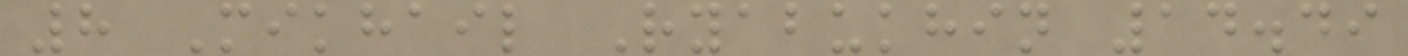8 Mikhail Ryabukhin 14.49
